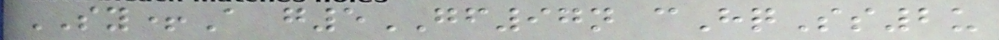SY+A g5GF97n cHqSs2u
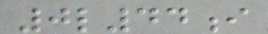0l44i
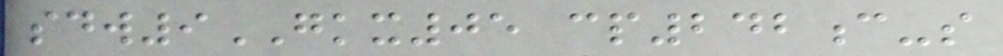sdw9GKX05 cp242c-s
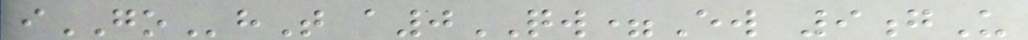iGOhT a0QW=Ew 9gU
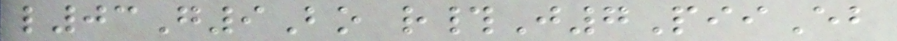l03G9Bo r#J7PiiEb
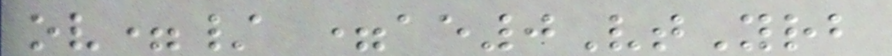ov=/ =ae0VtYrb
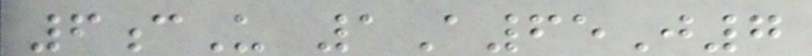6cU 1A65J7
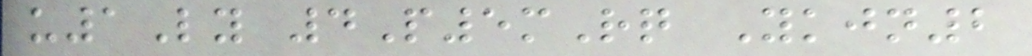u1Ly 4P5mRq Ykjn2
